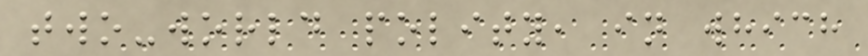two-world polity, in which
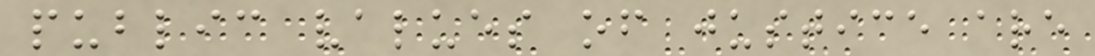public values of justice are
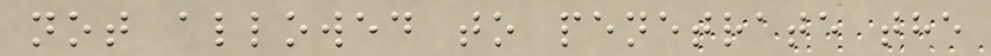not allowed to penetrate the
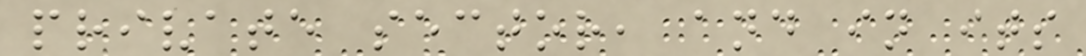private sector, and in its
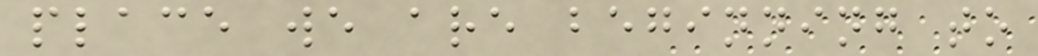place we are beginning to
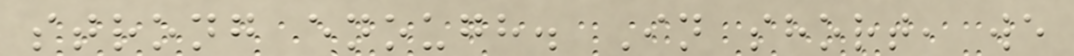strong enough. In short, we
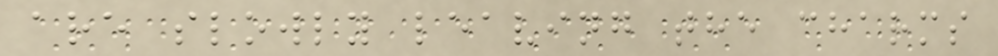are slowly leaving the charms
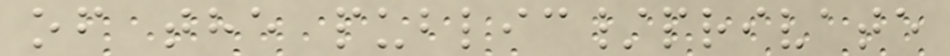of the public/private
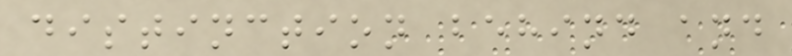distinction behind and
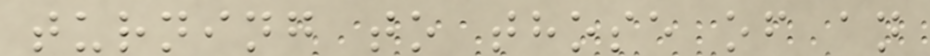turning to those of an
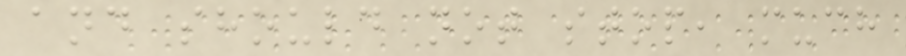and should not stop, much
